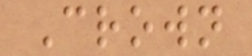Crown
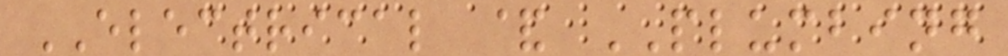ELECTRICAL & PLUMBING
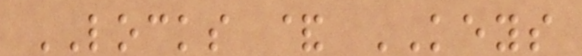LOCKS & KEYS
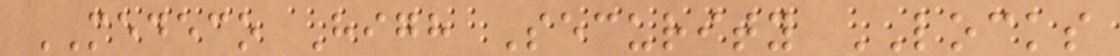MEDECO High Security LOCKS
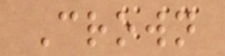Crown
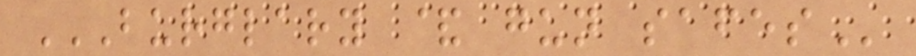BURGLARY & GUN SAFES
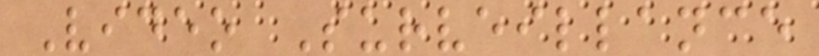Video Surveillance
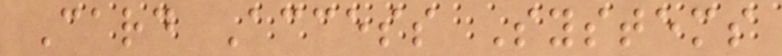Card Access Systems
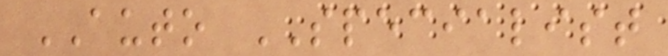AUTO SPECIALIST
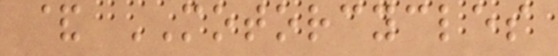& MOTORCYCLES
